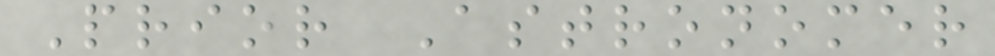Prior Astronomer
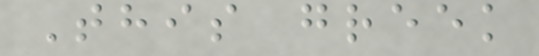This greek
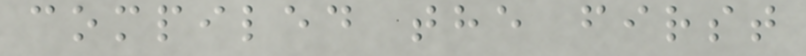compiled the first
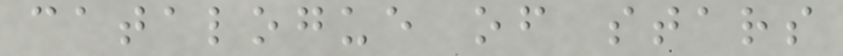catalogue of stars
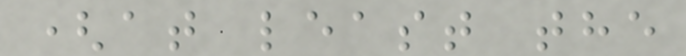(at least the
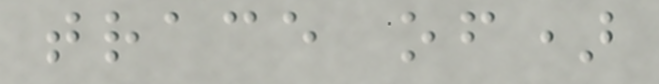trace of)
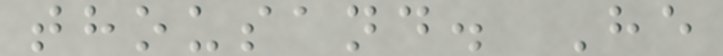thousand. He
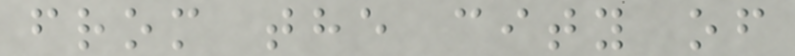from the city of
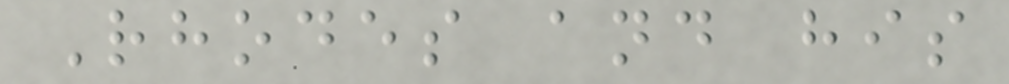Rhodes and his
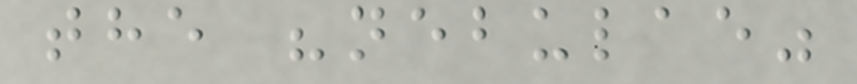the "nebulae"
